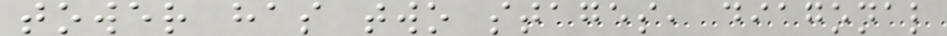tower has two stages, diagonal
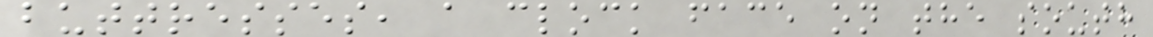buttresses, a clock face on the south
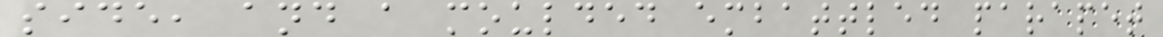side, and a moulded embattled parapet
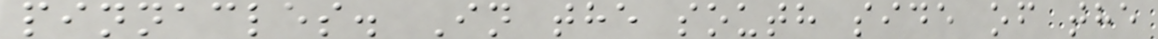pinnacles. In the south side of the
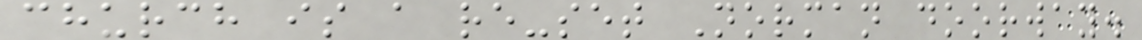church is a re-set Norman doorway.
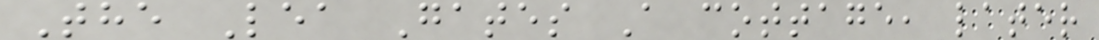The Lea Gates A cottage, later
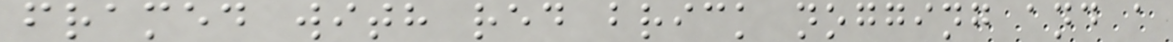framed with red brick nogging and a
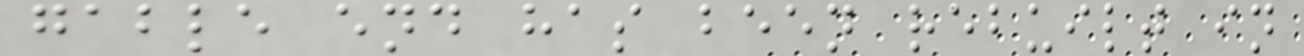gable end has been rebuilt in
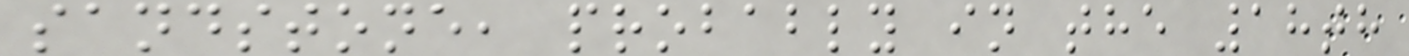sandstone, probably in the 18th
